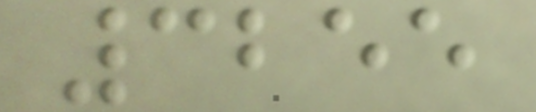3255
